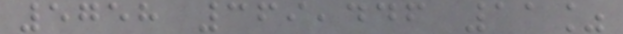5758 369,446 11%
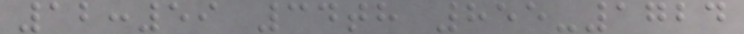12:59 34th 855-1724
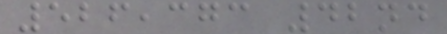526,373 42nd
